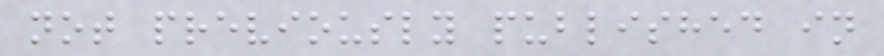not previously published in
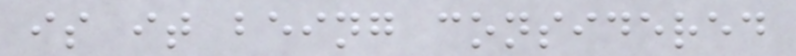is it being considered
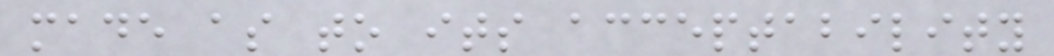made as to its acceptability
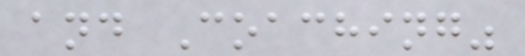and Coaching"
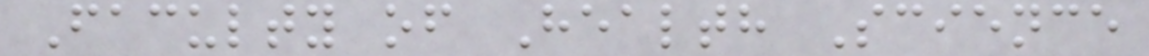Faculty of Health Science
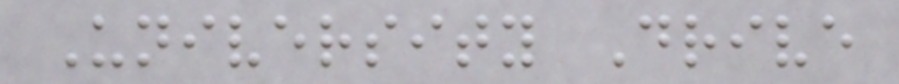University Drive
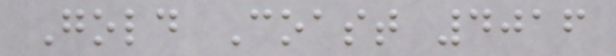Gold Coast 4016
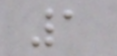1
